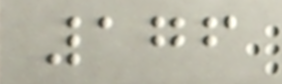176
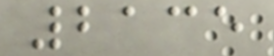2135
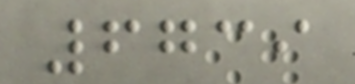6739
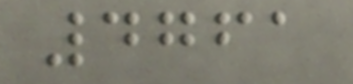4761
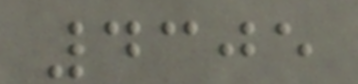4305
